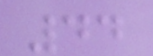44
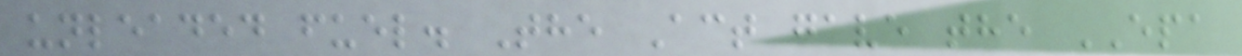unleaded fuel. The Act gave the EPA
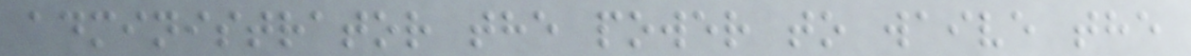administrator the power to waive the
